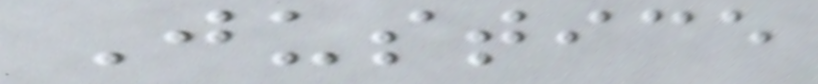Justice
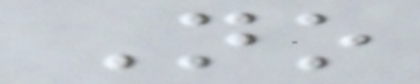No
